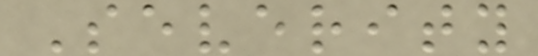Severity
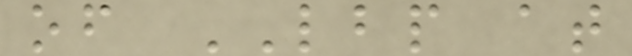of LBP at
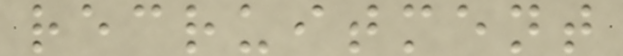recruitment
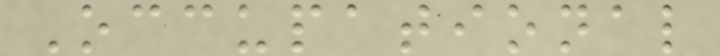Occupational
